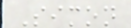Simon
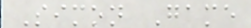Simon Game
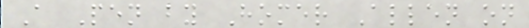A Pen by Homer Allen on
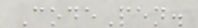CodePen.
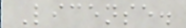License.
